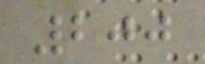200
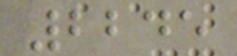2245
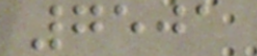7501
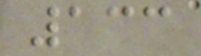133
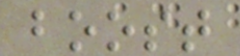boost
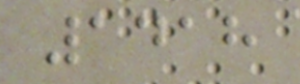1418
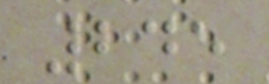245
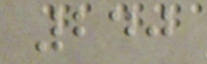240
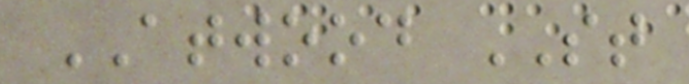ATWOOD ST
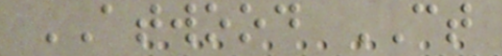ATWOOD CT
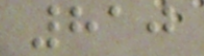810
